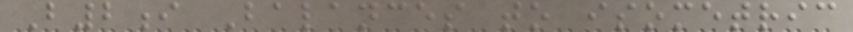B2i Balances to isometric
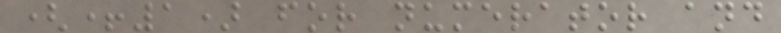(+1) for numerator and
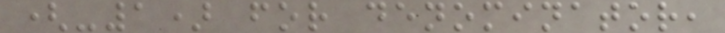(-1) for denominator,
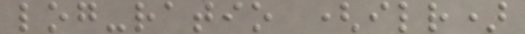log-ratio (ilr)
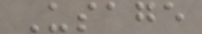Usage
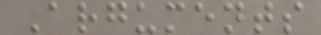Arguments
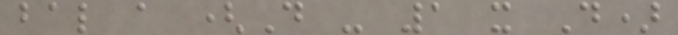bal a (D - 1 x D)
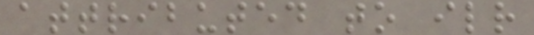attributed to ilr
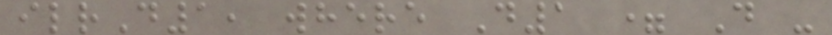ilrD1, where D1 = D -
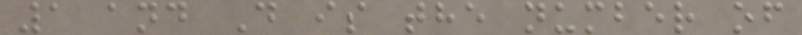1 and D is the number of
